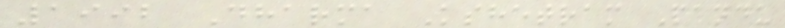1992 Dharma Kshetram Pandu
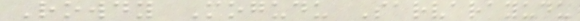Rowdy Mogudu Sarvarayudu
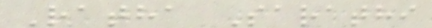Ratha Sarathi
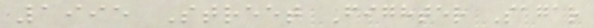1995 Street Fighter Sagar
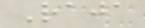Raja
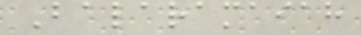Balaramaiah
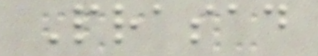Prasad
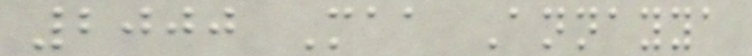2000 Maa Annayya
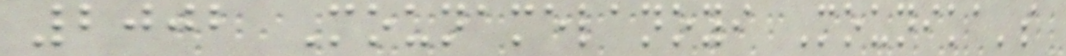2002 Mounamelanoyi Mounika's
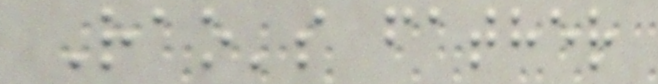Rao's father
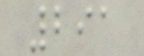291
